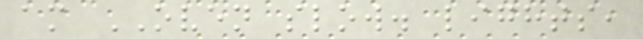am OVEN slow. lights,
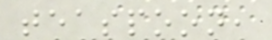teaspoon,
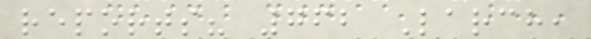reports? 762 Larch,
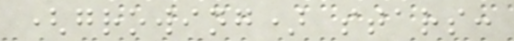(growing) stars:
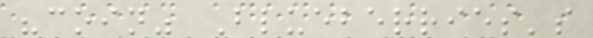"coin" Blueberries's
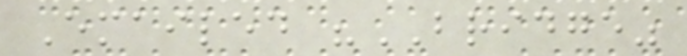Emailed "BRIDGE"
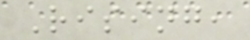Rising,
